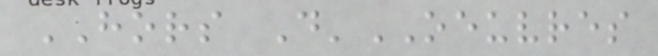HORS D'OEUVRES
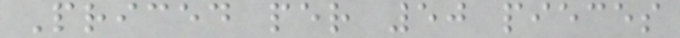Priced per 50 pieces
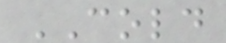COLD
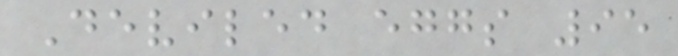Deviled eggs 95
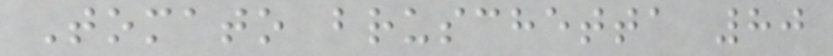Tomato bruschetta 80
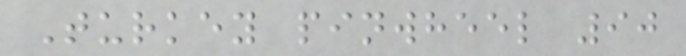Turkey pinwheel 90
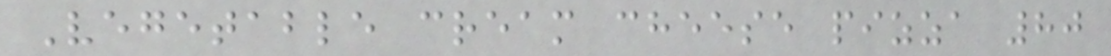Vegetable cream cheese pizza 80
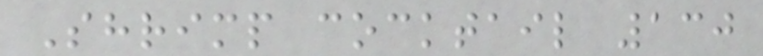Shrimp cocktail 130
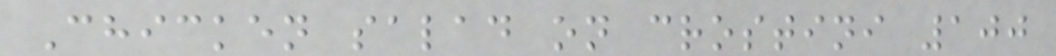Chicken salad on crostini 100
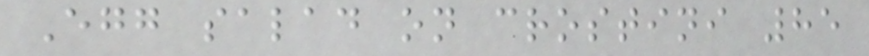Egg salad on crostini 85
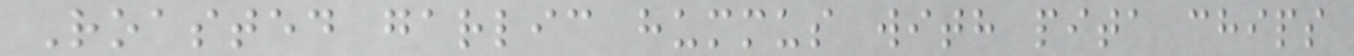Roasted garlic hummus with pita chips
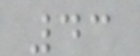43
